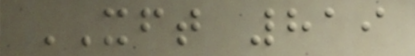XFT 819
